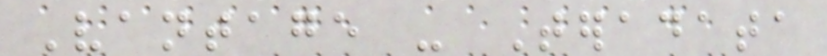Vantage - Teradata
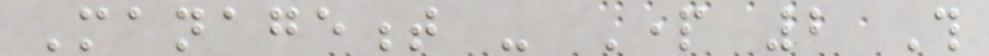Management - Part 2 This
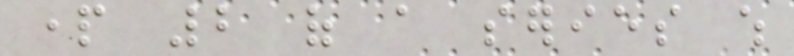part 2 of a series which
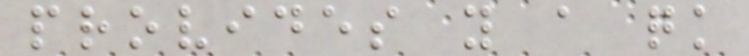provides you a quick
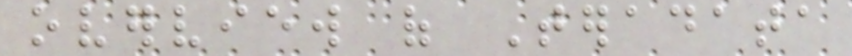overview of Teradata
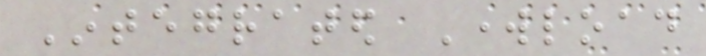Integrated Workload
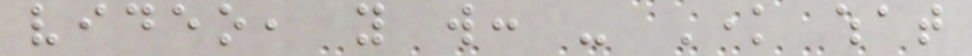video, you will: - Know what
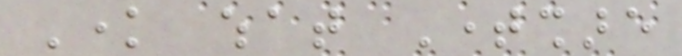Know what Timeshare
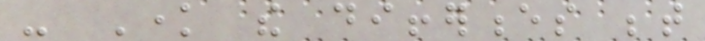- Know the differences between
